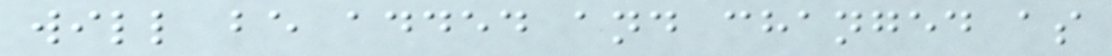will be added and changed as
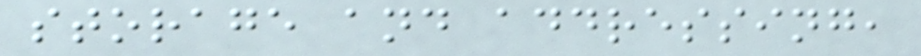storage and addressing,
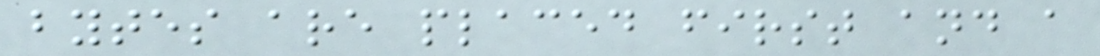bytes are placed first and a
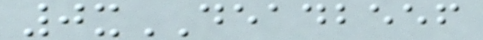0xDEADBEEF
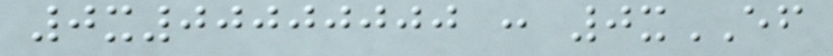0x00000000 : 0xEF
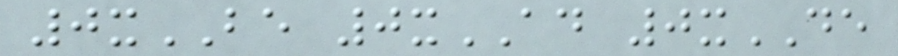0xBE 0xAD 0xDE
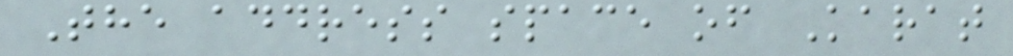The address space of Karat
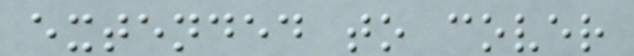extended to cover
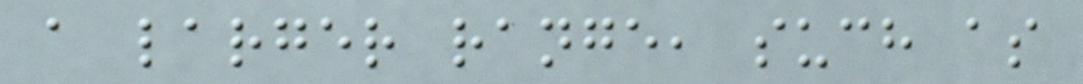a larger range, such as
